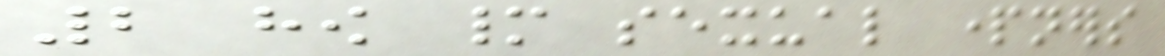2 how many sexual partners
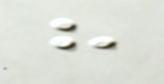have
